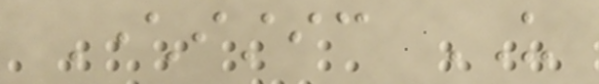Characteristic US
